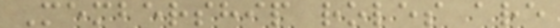Membership roles are
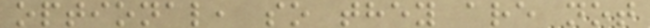optional, so they are not
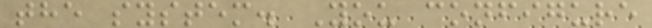the system. You configure
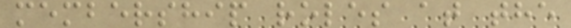membership roles at the
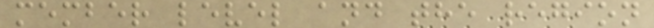member level and the region
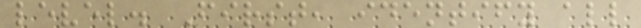level. First, identify all
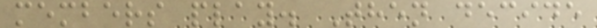members play. Then decide
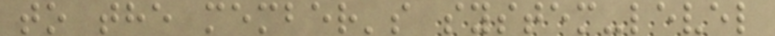to the member's system-level
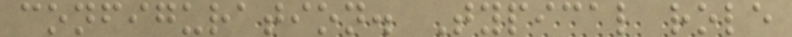configuration. Typical role
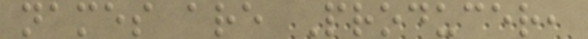names are Producer,
